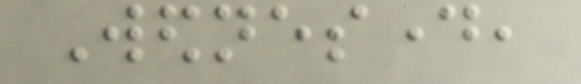Wednesday,
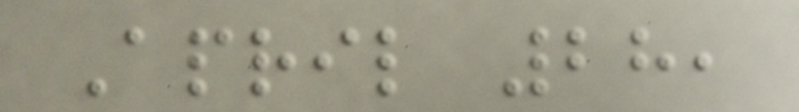April 28,
